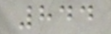844
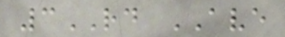3RD AVE
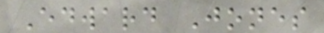Edward Jones
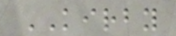KIRBY
